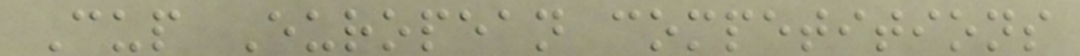Cup European competitions
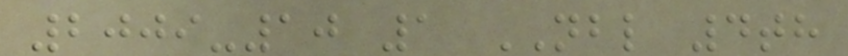2009-10 1 NBL 4th
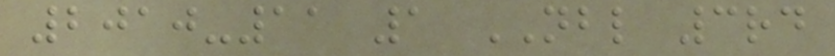2010-11 1 NBL 3rd
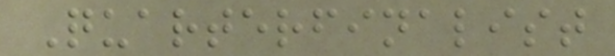Quarterfinalist
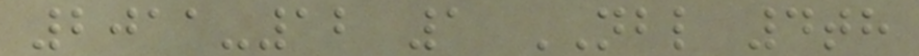2011-12 1 NBL 4th
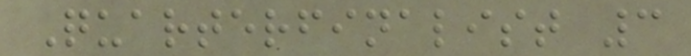Quarterfinalist 3
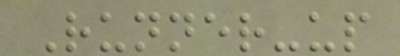Runner-up
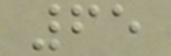65
